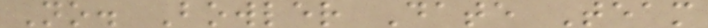No. Bowler Date Team
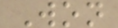Won
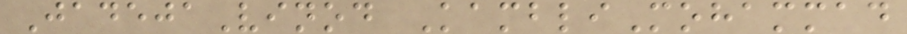JadejaVinod KambliMohammad
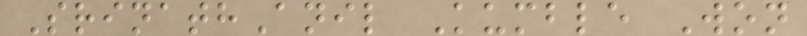SrinathAnil Kumble Won
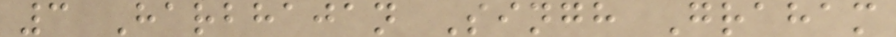3 Harbhajan Singh Graham
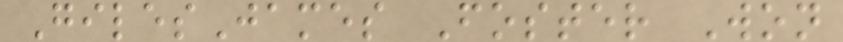GilesJames Foster Won
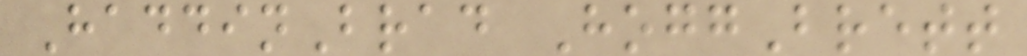HaddinBrad HoggBrett
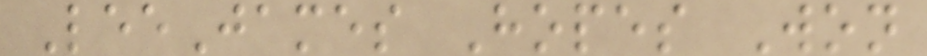LeeJames Hopes Won
